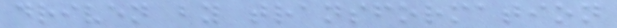driven by transformation
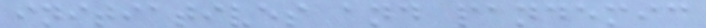initiatives and pandemic
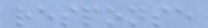response
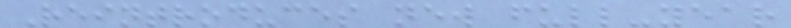Reintroduces new full-year
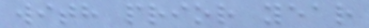with prior year
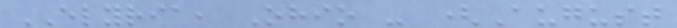ELYRIA, Ohio - (August
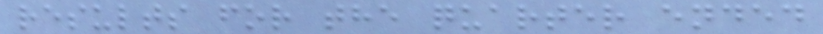results for the quarter ended
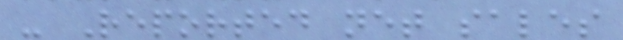- Reported net sales
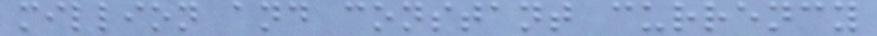million and constant currency
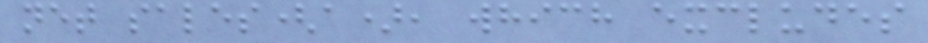net sales(a), which excludes
